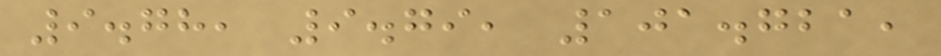9.78, 9.79, 101.721,
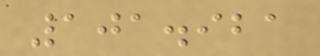101.921
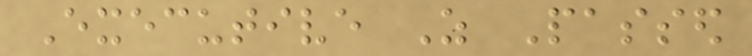Executive As Passed
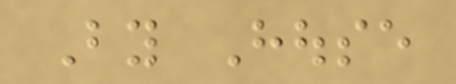By House
